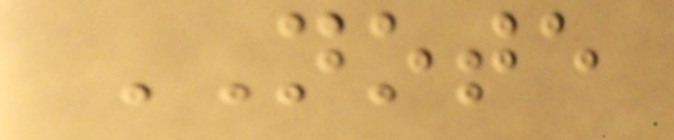NOTE
